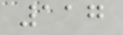117
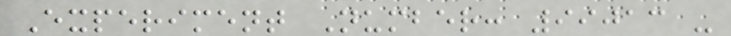Experiment Number: 99013 -
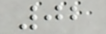02
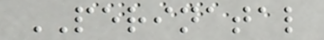PERINATAL
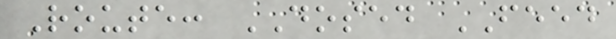Route: DOSED FEED
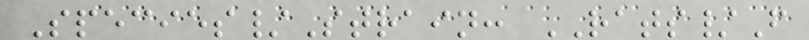Species/Strain: RATS/F
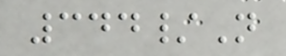344/N
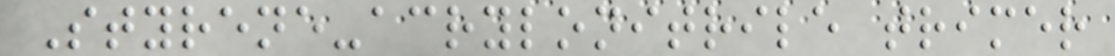Styrene-acrylonitrile trimer
